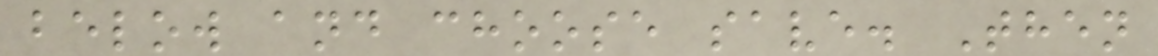below and choose save. Then
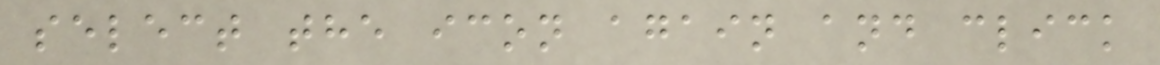select the icon again and click
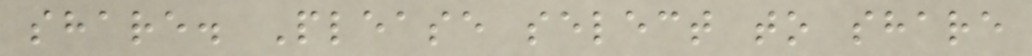share. Please select to share
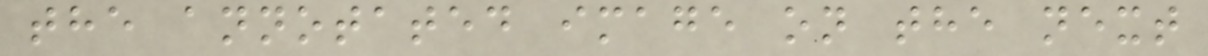the annotated image on the next
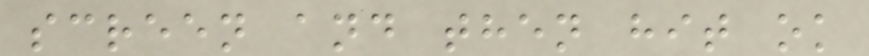screen and then hit ok
